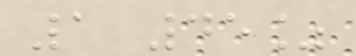1 45%
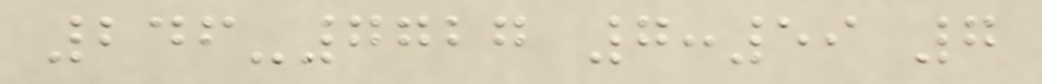246-7727 7:59 7
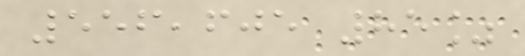556,605 85%
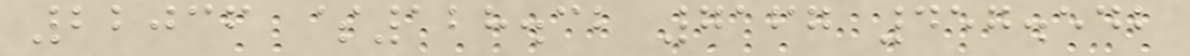22036 $128.32 7167 457.542
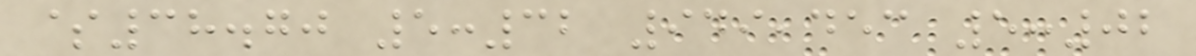$38.70 5:32 949,453 5:02
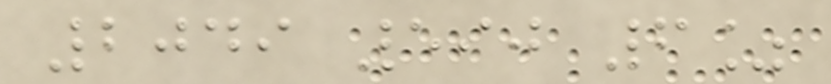2049 590 6%
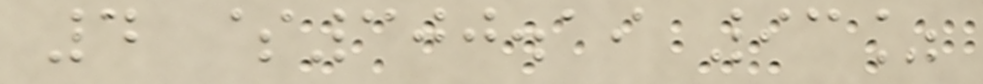4 $300.19 93%
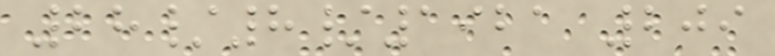28/8/1921 209
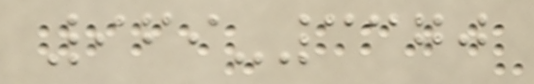969-3370
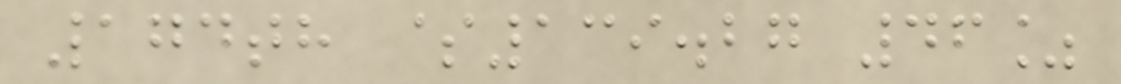174th $139.27 46%
